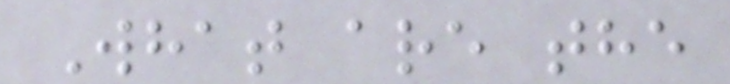What are the
